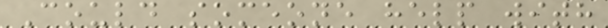Could someone help with
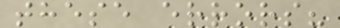these errors?
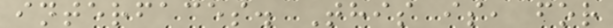interfaces. This is, for
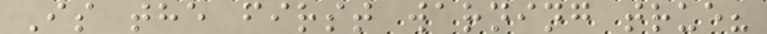Is the first warning true?
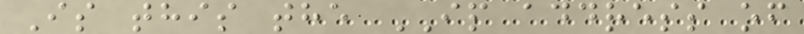Is this the IP address of
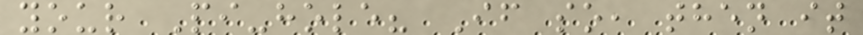your Pi-hole? If so, then it
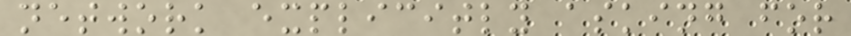network explicitly asking for
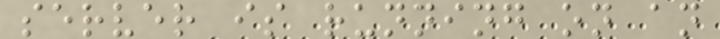server is running on an
